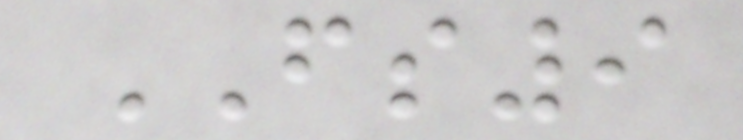FS9
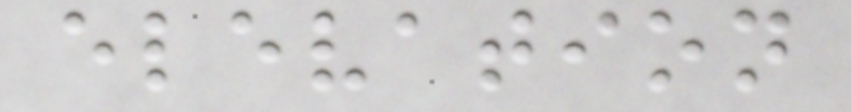elevation
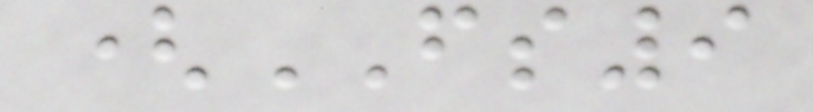(FS9
